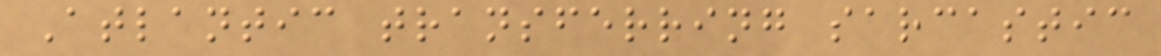Atlantic transferring sarcastic
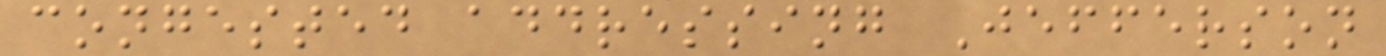congested addressing Jefferson
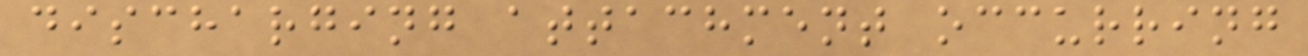discharging attachment occurring
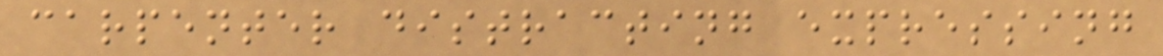carpenter distracting expressing
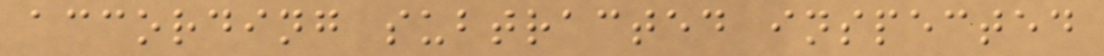according subtracted inspected
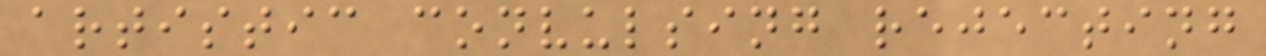artistic convulsing rejecting
